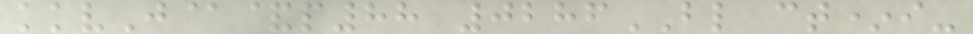kkvJ@&p88 0286BL ct*i-
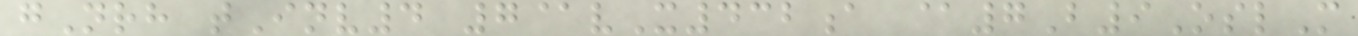gNrh tInv4 7@vX432a @7B9OslM
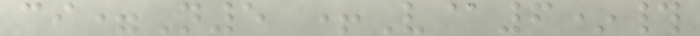ci=N5 +V@6*#
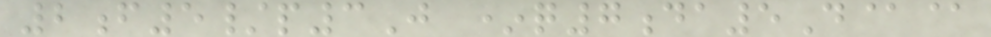2f5/p3J *q7da5D@@
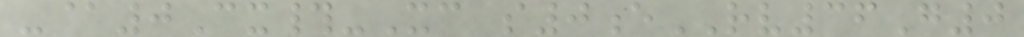-@0Cx#-Xc s0eRV36G0
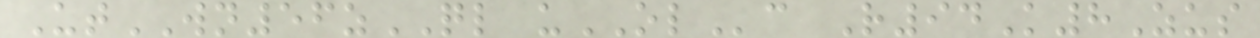UtWN56zQL uOLc R94K8Zus
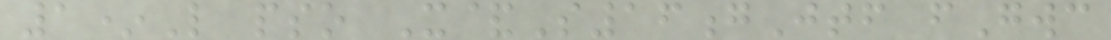1*L pso X&S16gJtf fGwc
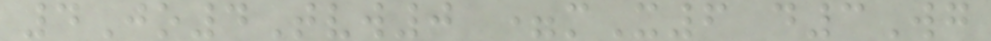4Jo4Tvw0 =mX6 d3Wg
